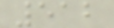512
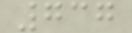737
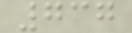737
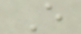E
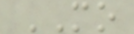MO
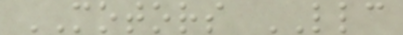MOTORS LLC
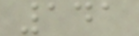141
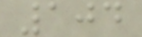104
